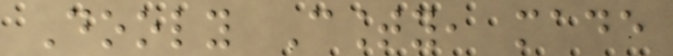Dooly County, made
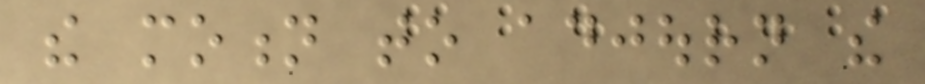the motion to adjourn the
